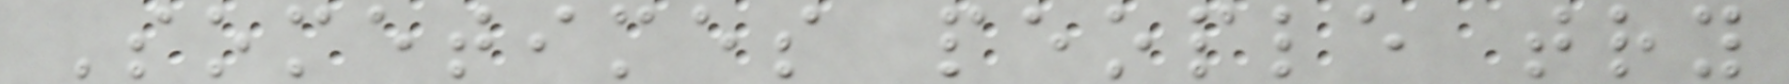Sometimes people try
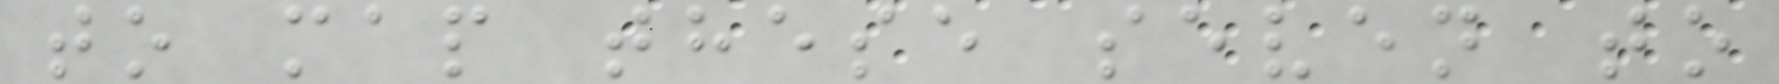to map these seven to
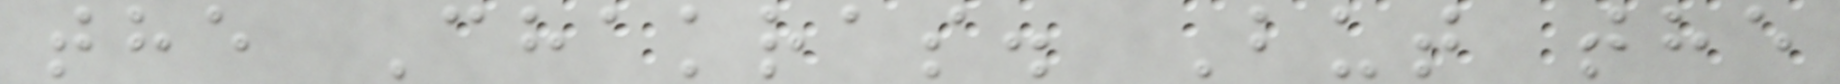the Chakras. But the
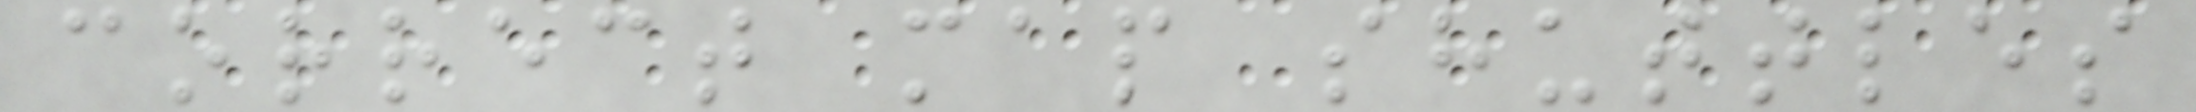correct map shuttles
